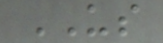US
